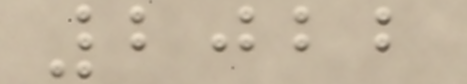2022
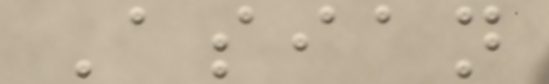Asian
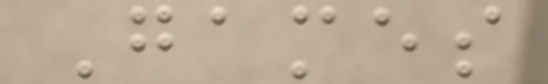Games
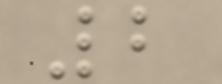2
